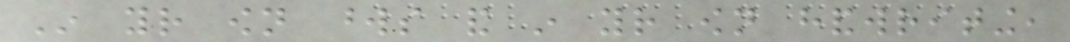In your own words and in your own handwriting,
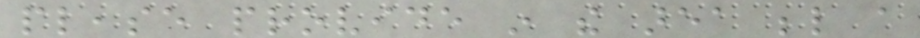please provide in the area below a
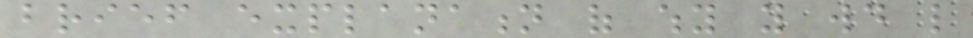brief explanation of why you would like
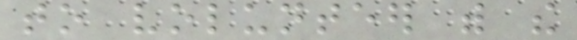to volunteer with the
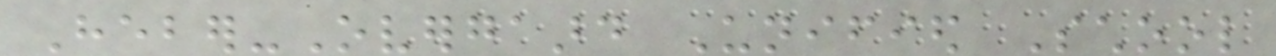Heber-Overgaard Unified School
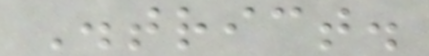District.
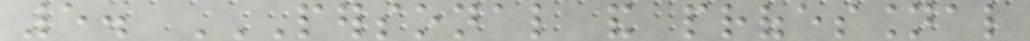5. PERSONAL AND PROFESSIONAL
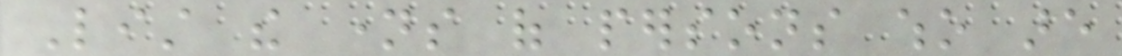List the names of persons who are
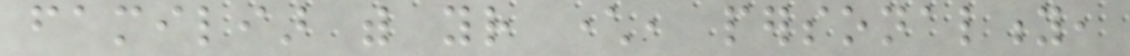familiar with your character, personality,
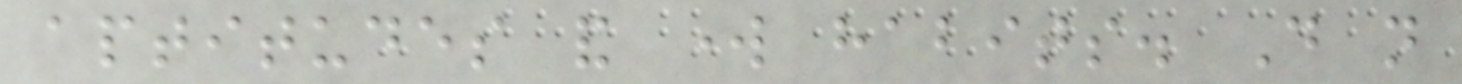aptitudes and work habits. Do not
